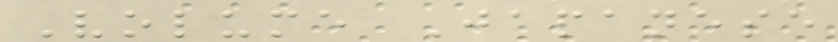Volume Japanese
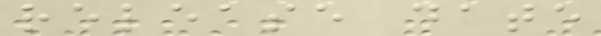release date
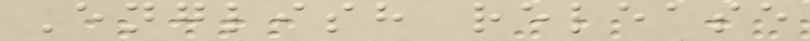English release
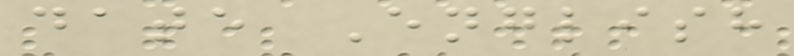date English
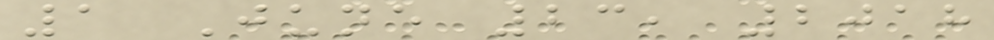1 June 23, 2018
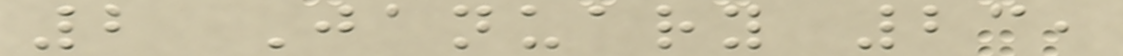2 January 23,
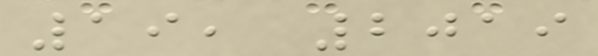19, 2019
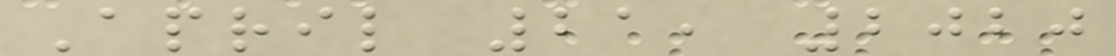April 21, 2020
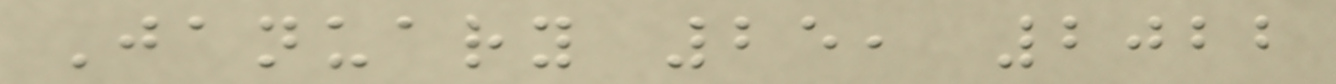January 25, 2022
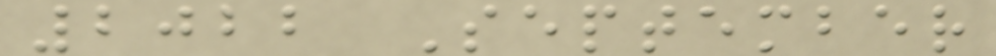2022 September
